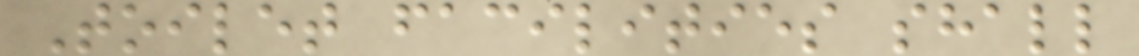Toilet facilities shall
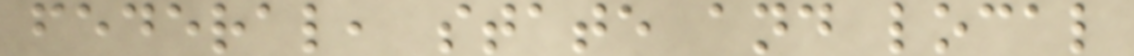federal, state and local
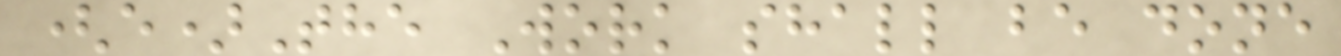(e)The Work shall be done
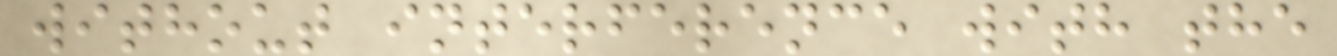without interference with the
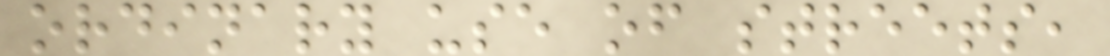ordinary use of streets,
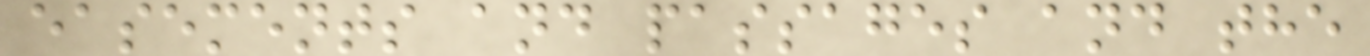easements and passages and the
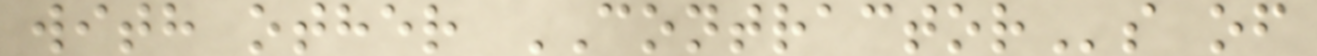with other CONTRACTORs of
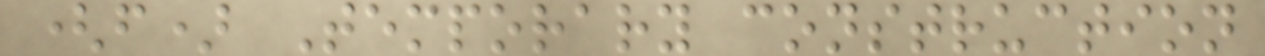(f) Temporary construction
